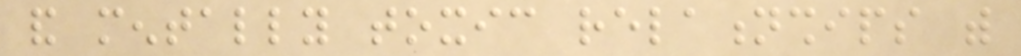and mentally toxic relationships with
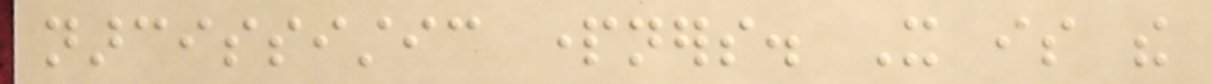narcissistic partners. It is the
